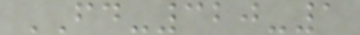FD-320-1
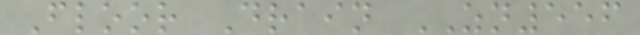Floor Drain ZN556
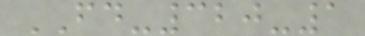FD-320-1
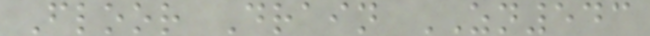Floor Drain ZN543
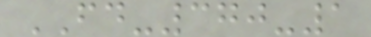FD-370-1
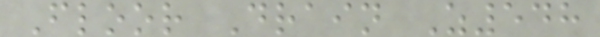Floor Drain Z548
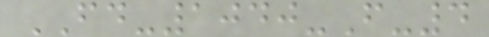FD-1040-F-4
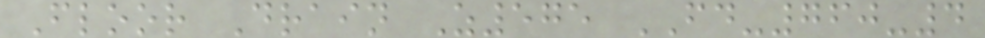Floor Drain Z575 FD-760-4
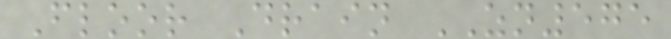Floor Drain ZN575
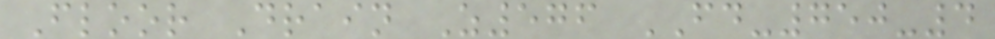Floor Drain Z576 FD-750-4
